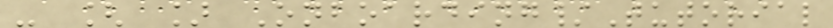- [ ] Onboarding/Tutorial
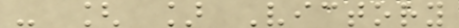- [ ] Victory
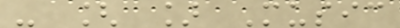- [ ] Music
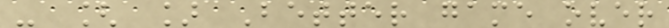- [ ] Better game over
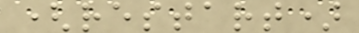(restart)
